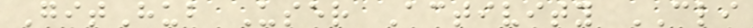GitHub User Activity CLI
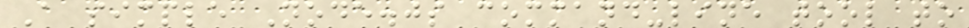A simple Node.js command-line tool to
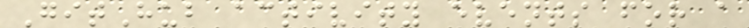GitHub activity events for a
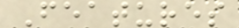Features
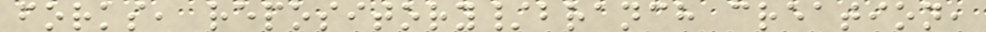forks, repository/branch creation,
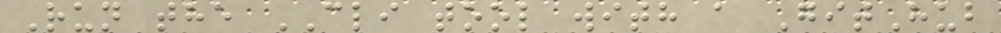Run the CLI tool with a GitHub
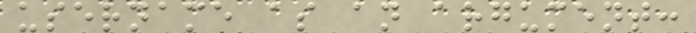username as an argument:
